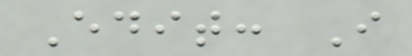Edit: I
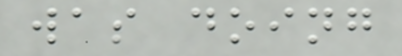was doing
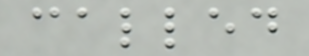called
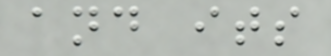and its
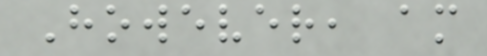However, am
